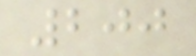200
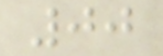00
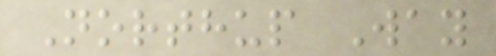Northup Way
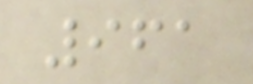961
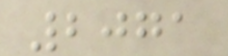2071
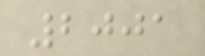2001
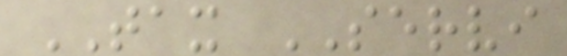TAX SERVI
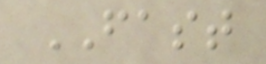FAST
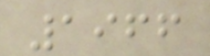1966
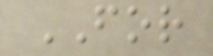FOR
